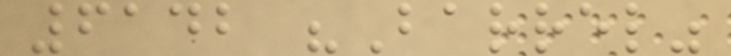6142 "Barrel"
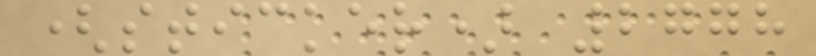(sticker) 2778
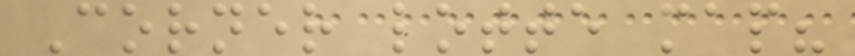Corner lotte map?
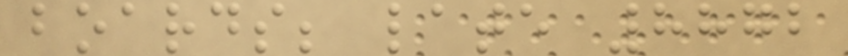boards; late 8872
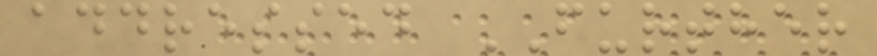addressed FURTHER
